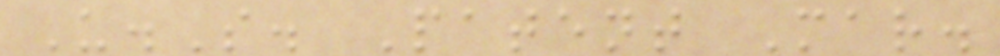U.S. Patent Mar.
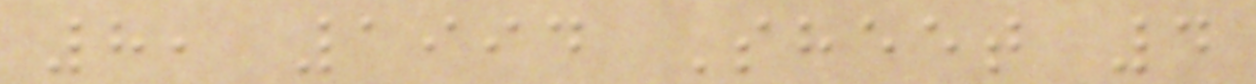8, 1994 Sheet 4
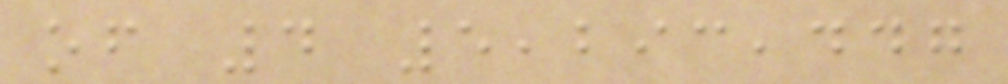of 4 5,293,447
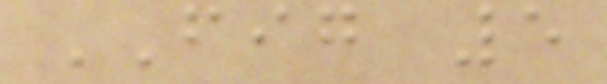FIG 5
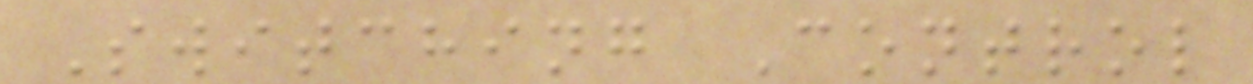Switching Control
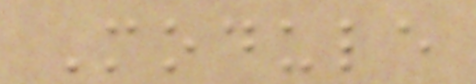Module
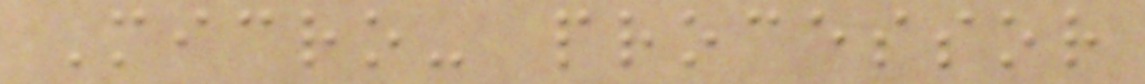Micro- processor
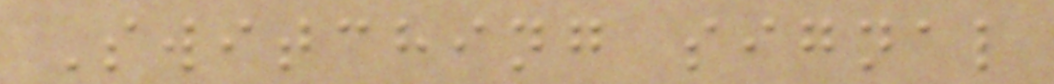Switching signal
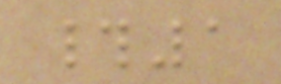#1
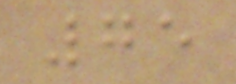75
